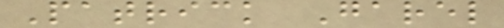Patrick Garel
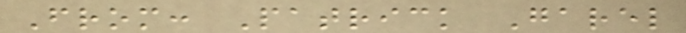From: Patrick Garel
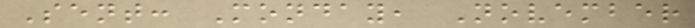Sent: Monday, November
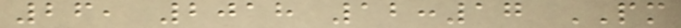26, 2018 12:17 PM
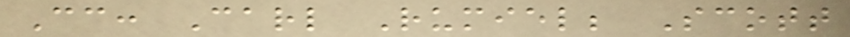Cc: Carl Rumiel; Scott
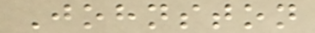Johnston
